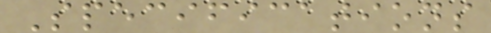Specifications
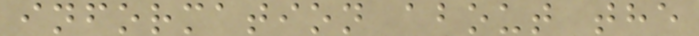information about the
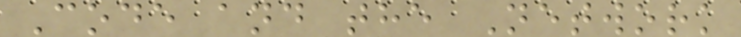Code and the Network
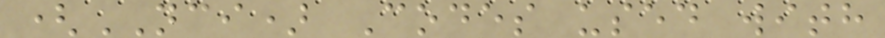(NCI) Codes used with
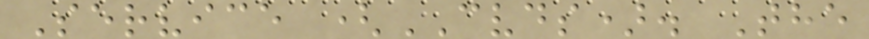Service (CVDS). The
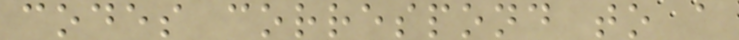codes correspond to a
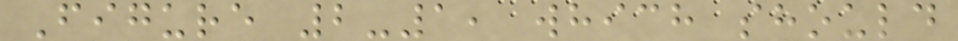Figure 2-1, which should
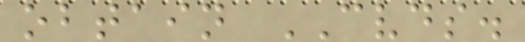obtain CVDS.
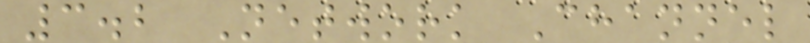3.2 Network Channel
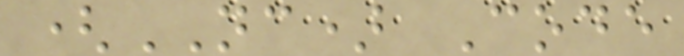(NC) Code
